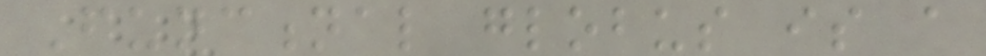Functional globus is a
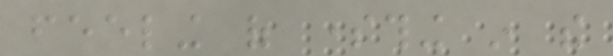feeling of something in the
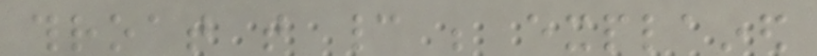throat that cannot be explained
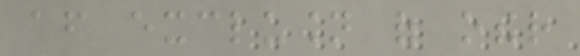after exclusion of other
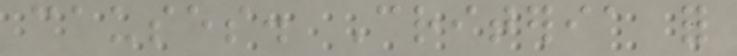causes. Criteria for
